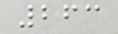263
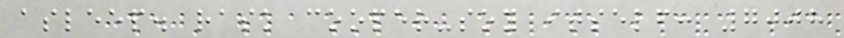asleep. rask cooper-soy itself: 7008
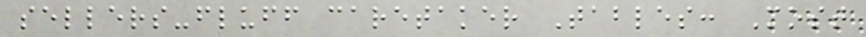sellers-fluff caretaker Tables: Most
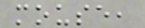mouse,
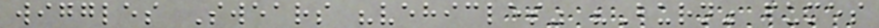wiggles Swears "vehicles" "Burn" fumes
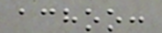achoo:
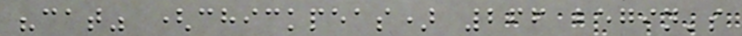"cat" (chickpeas) 266 begin's
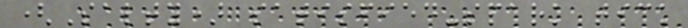(Salty) satisfied-spark tick
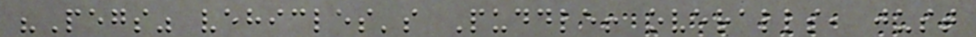"Pegs" vehicles's Puddle! overalls, just
